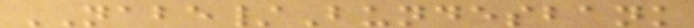NABE/Bundesbank
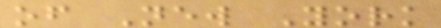of New York
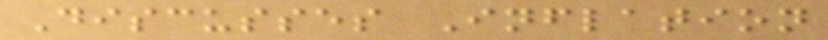Discusses Inflation
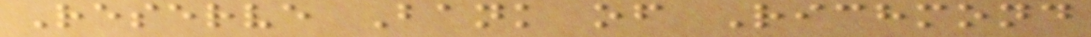Reserve Bank of Richmond
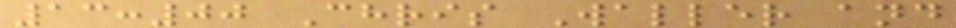13:00 Chris Waller and
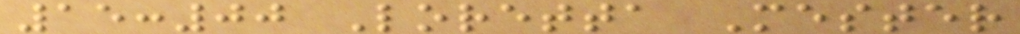15:00 Loretta Mester
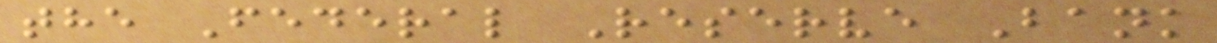the Federal Reserve Bank
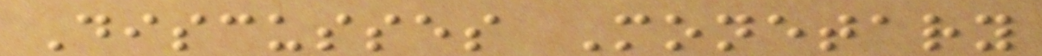Discusses Monetary
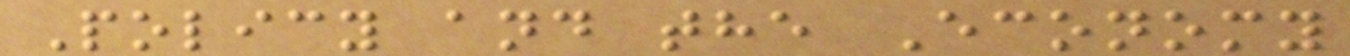Policy and the Economy
